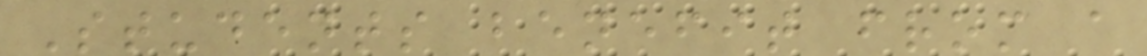Students benefit from a
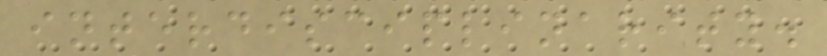interdisciplinarity.
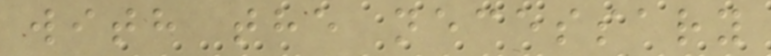with the necessary
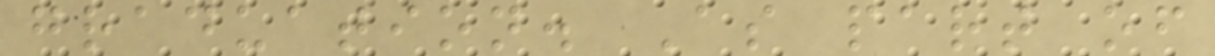graduation. As part of
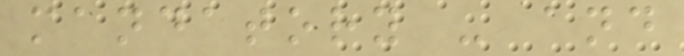mandatory - and
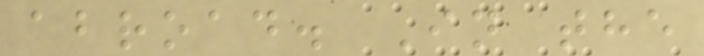abroad. In the
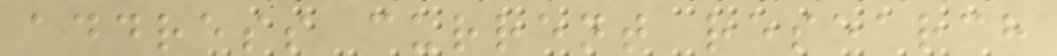address current research
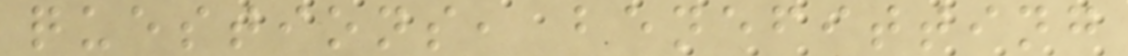questions, benefitting
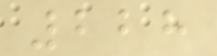228
